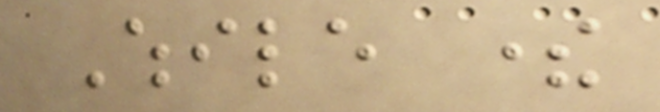While there
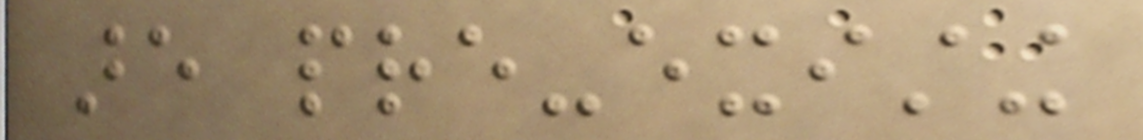are pre-existing
